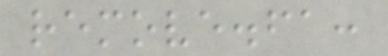remove.fa:
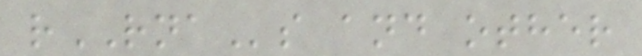rRNAs and other
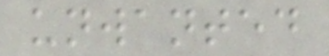unwanted
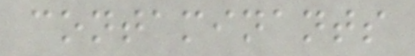contaminants
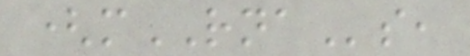(mRNAs,
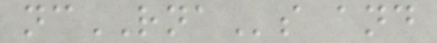ncRNAs and
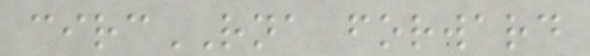circRNA forward
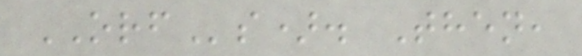ORFs). Then,
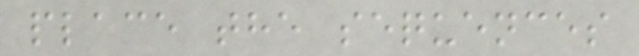place the sequences
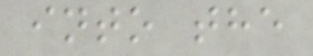into the
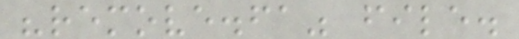"remove.fa" file.
